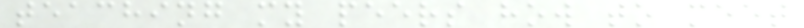teaching my peers how to meet
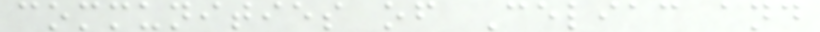communities of Celiac and
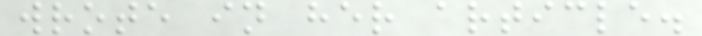wrote in her article.
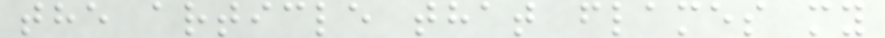the article that flames my
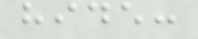hide:
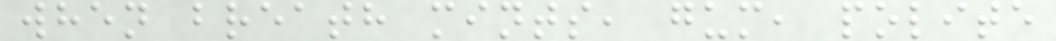when breath mints, gum, polite
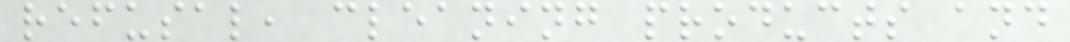refusal, cleaning products and
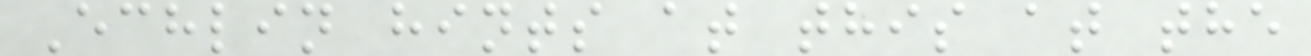Echlin hints at this at the
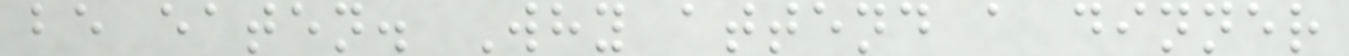be eaten. Why attend a dinner
